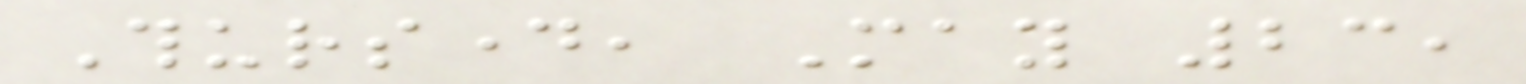Thursday, May 23,
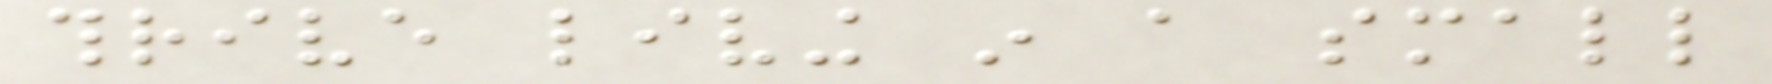thrive living in a small
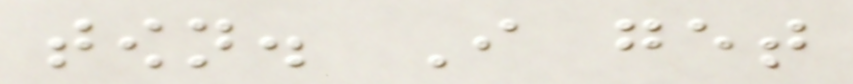town. I get
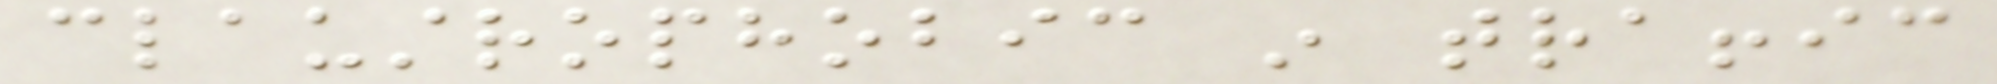claustrophobic in traffic
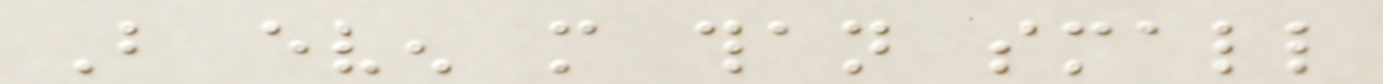But even more than small
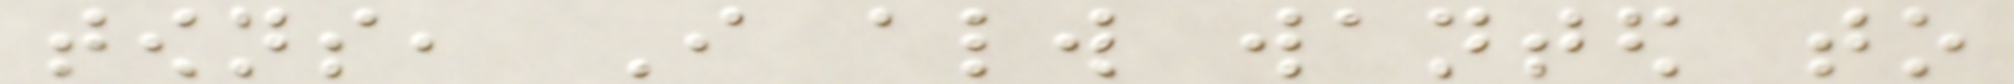towns, I always wanted to
